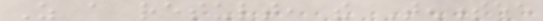As a result, the Tennessee
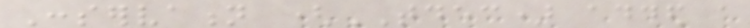Conservation (TDEC) added a
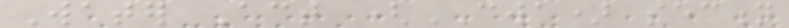Water Act (CWA) section
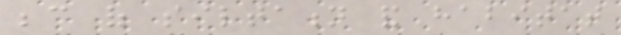because of siltation and habitat
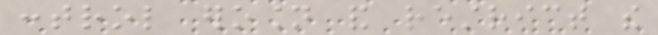control erosion and restrict the
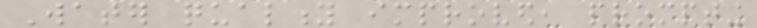Water quality improved, prompting
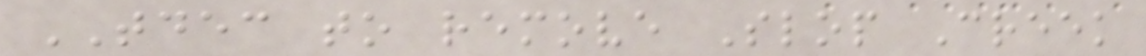TDEC to remove Slop Creek
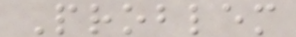Problem
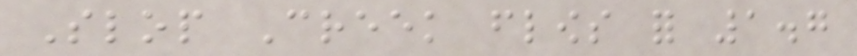Slop Creek flows for 1.7
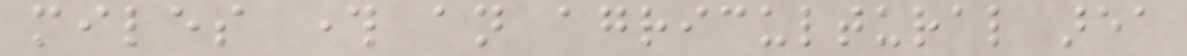miles through an agricultural area
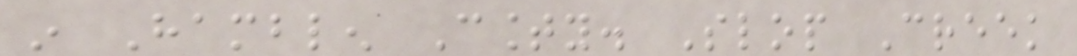in Hamblen County. Slop Creek
